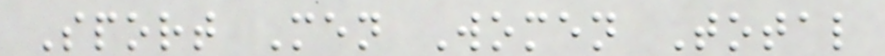Sport Men Women Total
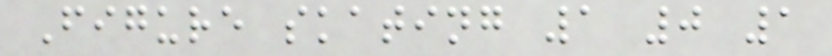Figure skating 1 0 1
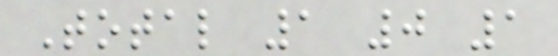Total 1 0 1
